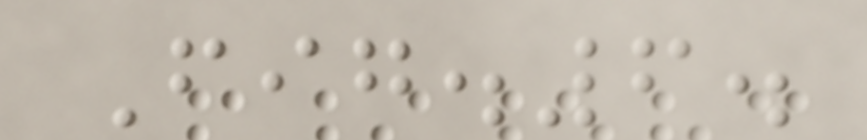Fig.6.
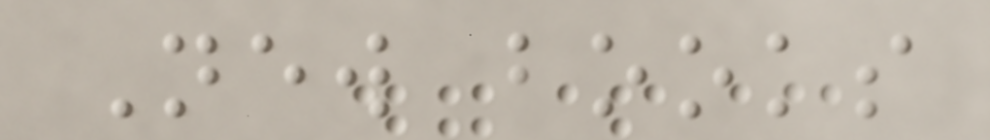New books
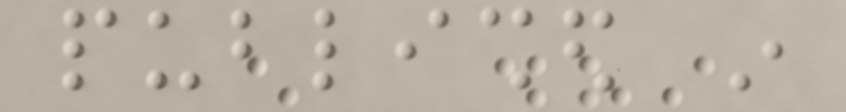published in
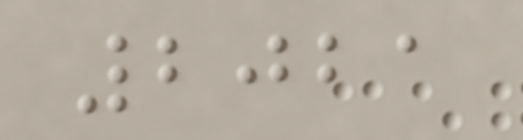2021
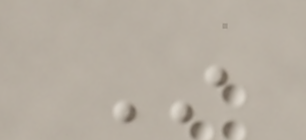In
